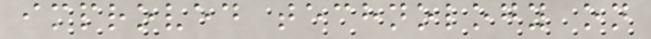improved technology on
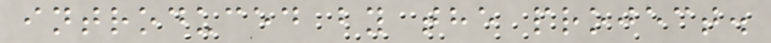introduced by the project.
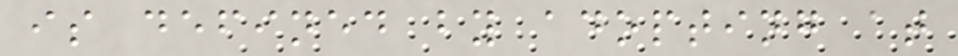is defined by adopting at
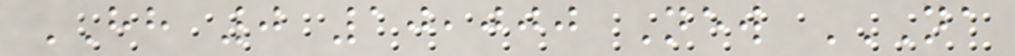HH 0 10,000 New NA
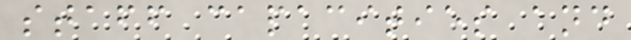staff capacities and
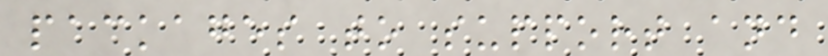packages to support and
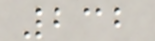232
